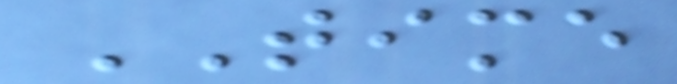TIME
